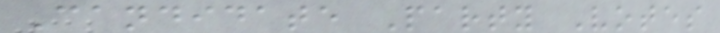Candidate Party Votes
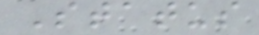Status
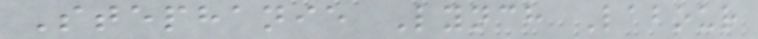Stephanie Lynch Labour
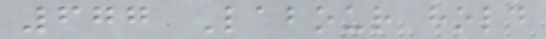677 Labour hold
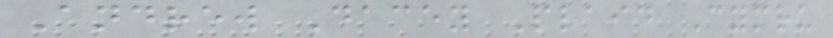Andrew Dacey Plaid Cymru
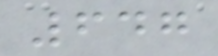647
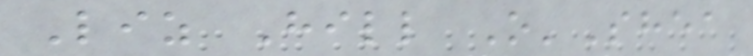Liz Hill O'Shea
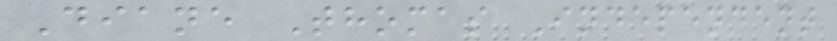Diane Thomas Independent
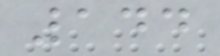144
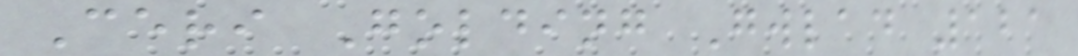Ceri Golding Gwlad 121
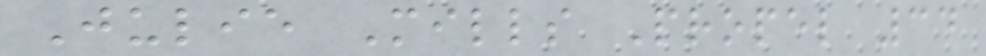Julie Mills Propel 34
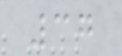37
